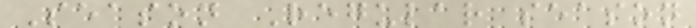Season Regular season
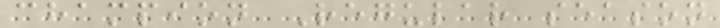champion Regular season
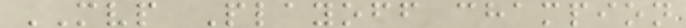MVP Playoff champion
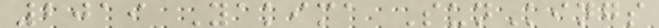2019 Yakima SunKings
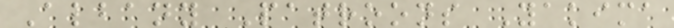Albany Patroons Yakima
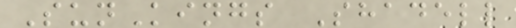SunKings Shadell
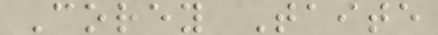Corey Taite
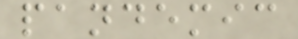pandemic
